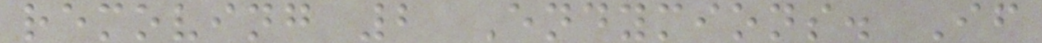removing 2 Endymions. If
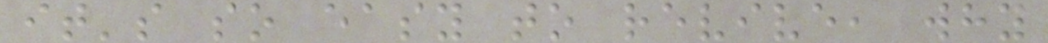it's so easy to revive, why
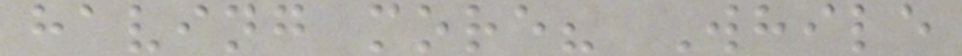having more? While
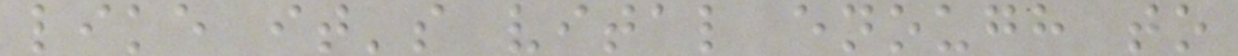like it's vital enough to
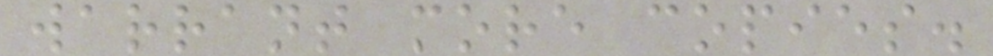warrant more copies.
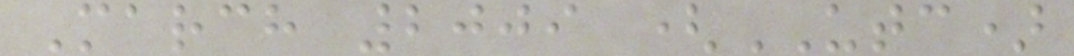March 2009 (UTC)
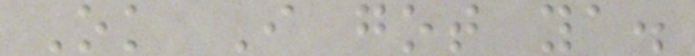Ok I got ya.
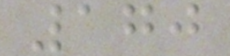170
